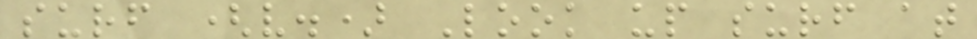surf (v.) Look up surf at
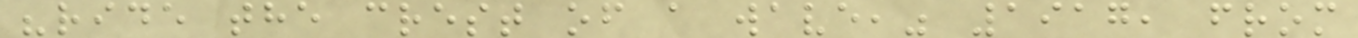"ride the crest of a wave," 1917, from
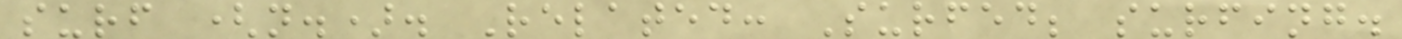surf (n.). Related: Surfed; surfing.
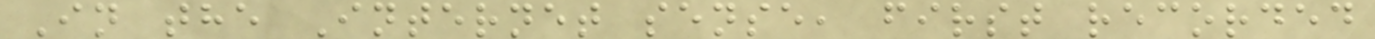In the Internet sense, first recorded
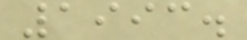1993.
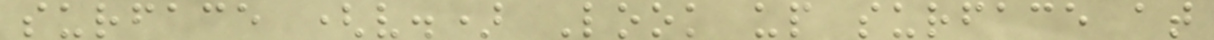surface (v.) Look up surface at
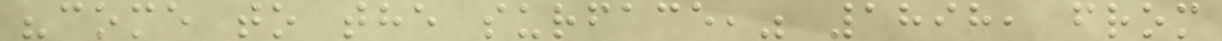"come to the surface," 1898, from
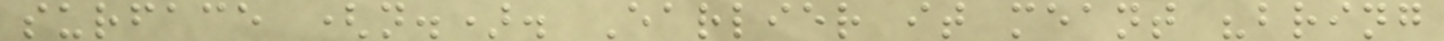surface (n.). Earlier it meant "bring
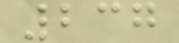237
